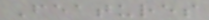Features
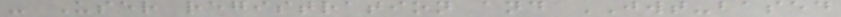- User registration and JWT-based
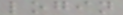login
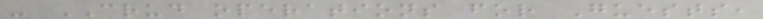- CRUD operations for Guests,
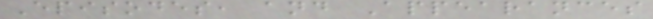Episodes, and Appearances
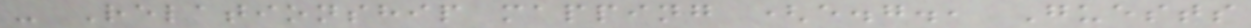- Relationship mapping (e.g., Guests
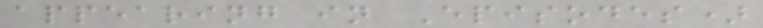appearing in Episodes)
